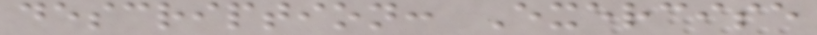description: Exercise
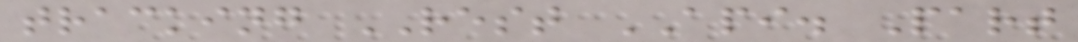tracking REST API. Part
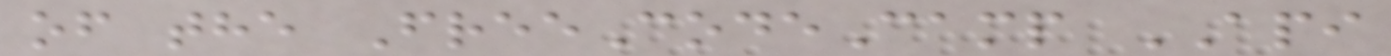of the FreeCodeCamp API
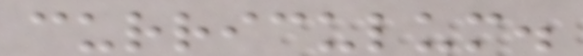curriculum.
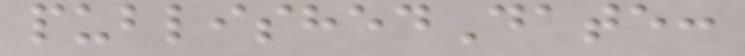publishedDate:
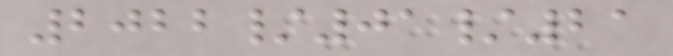2022/01/21
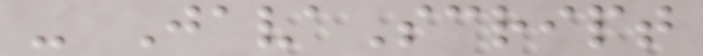- JavaScript
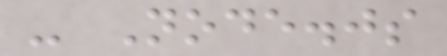- Node.js
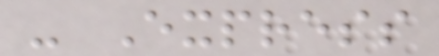- Express
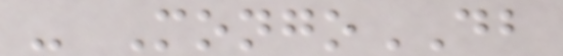- MongoDB
